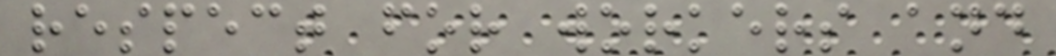respect for workers and
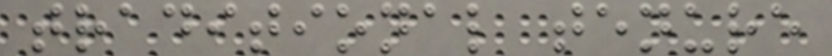traditional tenure
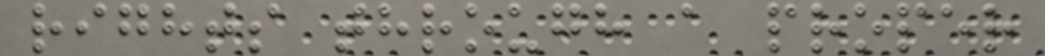rights through a proper
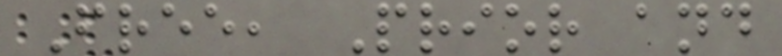Free, Prior and
